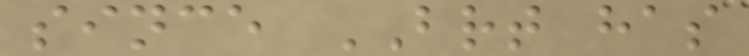since BRT has
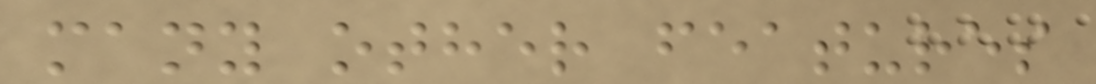many other features
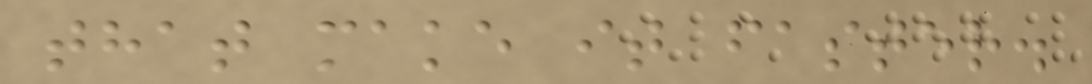that make it faster.
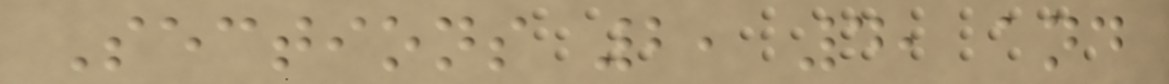Sections 2, 4, and
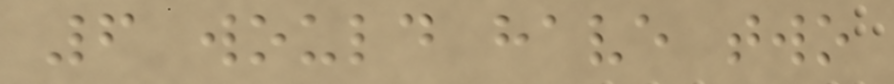6 would have two
